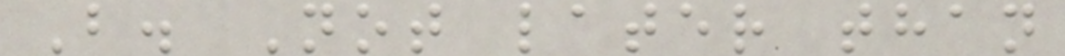B. Not later than
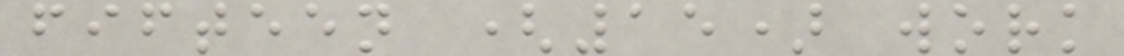fifteen (15) work
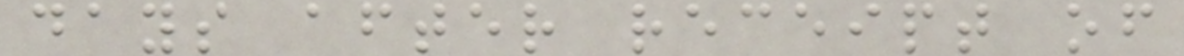days after receipt of
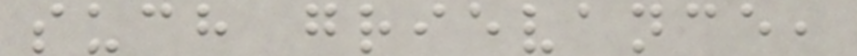such grievance,
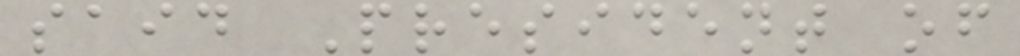said President of
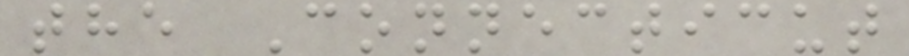the Connecticut
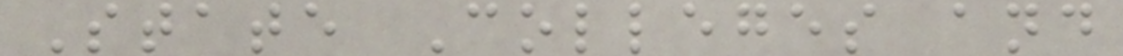State Colleges and
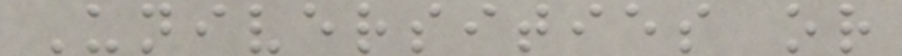Universities or
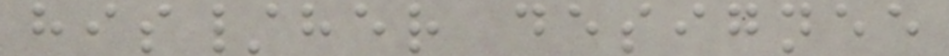his/her designee
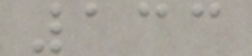133
